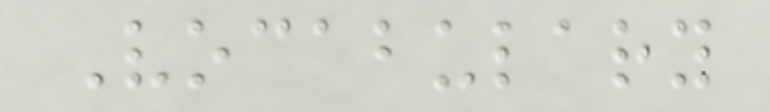Vocabulary
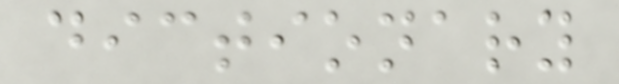dictionary
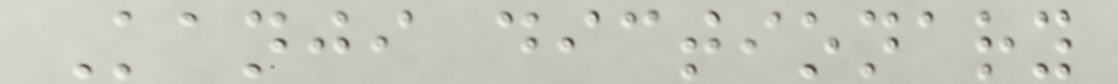Kanji dictionary
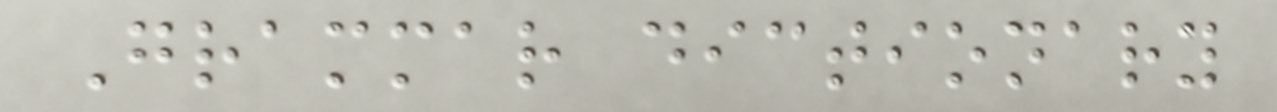Grammar dictionary
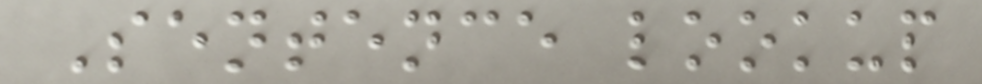Sentence lookup
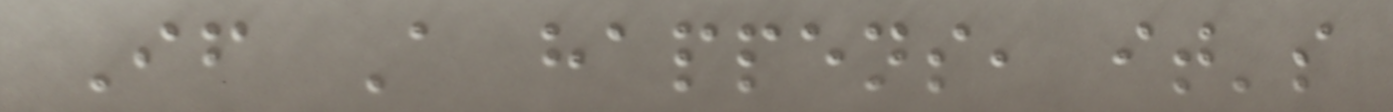If A happens, it's
